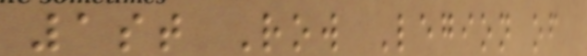1st Row Legion of
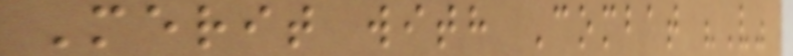Merit with Combat "V"
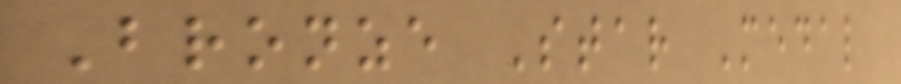Bronze Star Medal
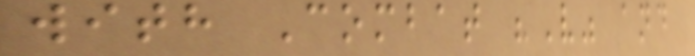with Combat "V" and
